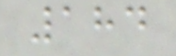184
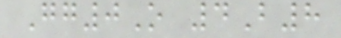Gg0O 4B8
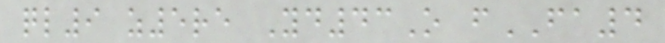ql9 z5re Yd43O fFA4
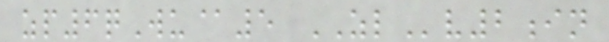zp6qWu@5 ZLv2in
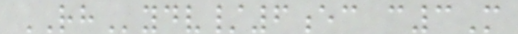RHydv/6ec c3M
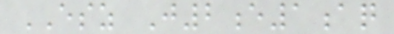ESZ J2e1aq
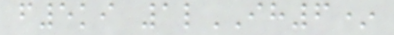f5ki 1lIH6*
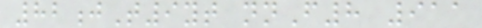82jT9yt nnF8 911
